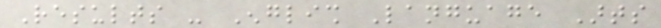Results - English Language Arts
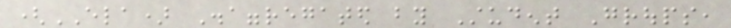(ELA) Disaggregated by Student Groups,
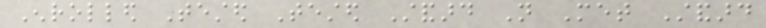Enrolled Tested Tested Standard Not Met Standard
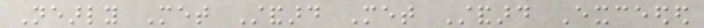Nearly Met Standard Met Standard Exceeded
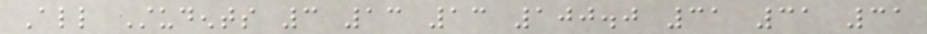All Students 3 13 13 100.0 31 31 31
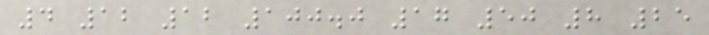4 12 12 100.0 17 50 8 25
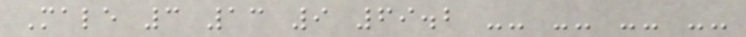Male 3 13 9 69.2 -- -- -- --
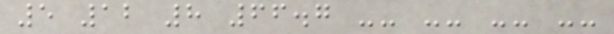5 12 8 66.7 -- -- -- --
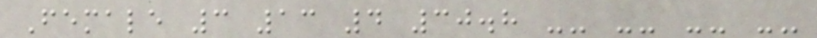Female 3 13 4 30.8 -- -- -- --
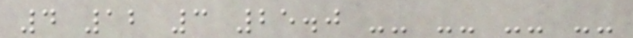4 12 3 25.0 -- -- -- --
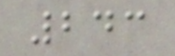243
